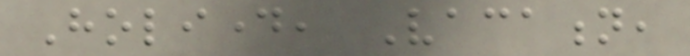Holiday, Vacation,
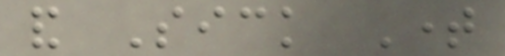and Sick Time
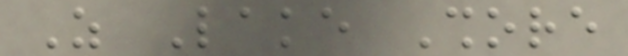As Lake Shore
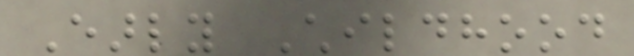Early Childhood
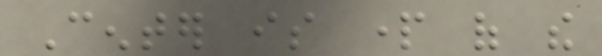Center is part of the
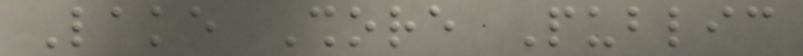Lake Shore Public
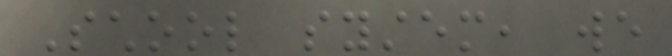School system, we
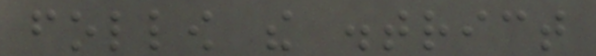follow the district
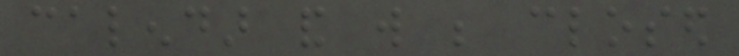calendar and will be closed
